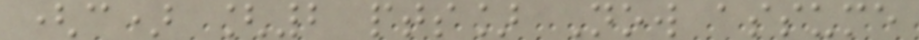(c) [2 pts] Now assume
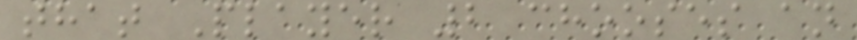that Player 2 chooses an
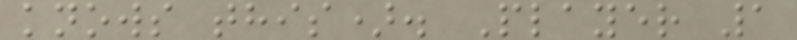knows this). Player 1
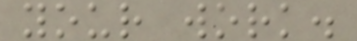your work.
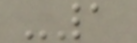-1
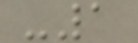-1
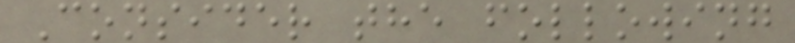Consider the following
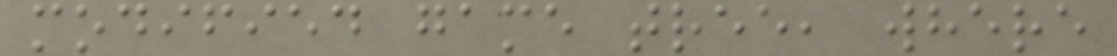modified game tree, where
